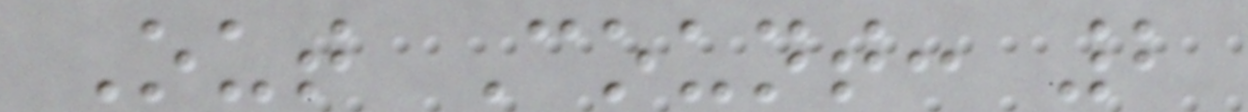Out Count: 2
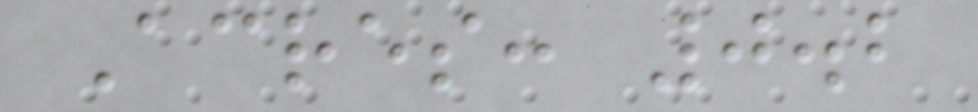Acres: 0.2
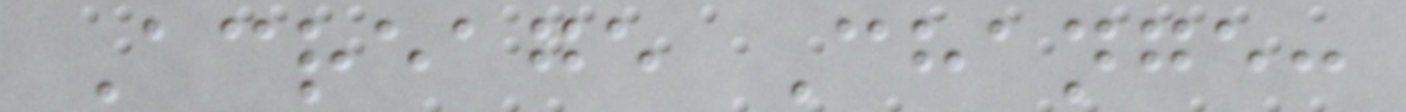Acreage Change:
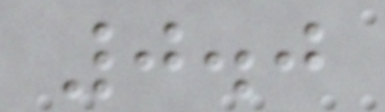0.0
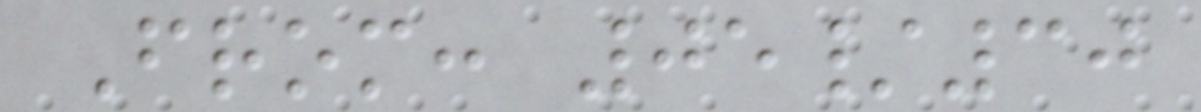From: 05/30
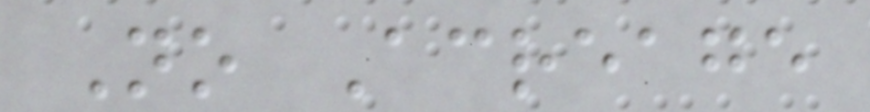No Acreage
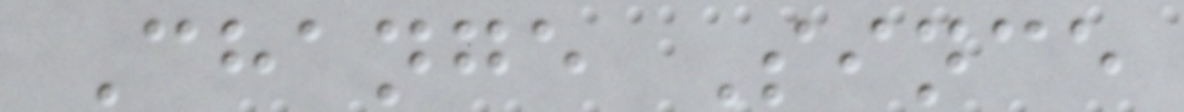Change Since
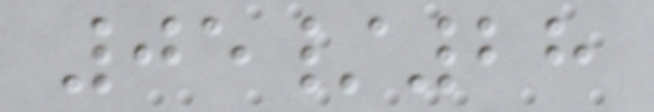05/28
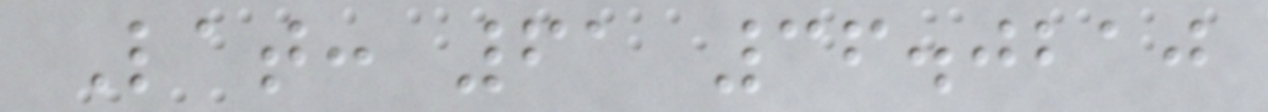Lat: 61 36.0210
